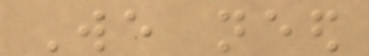We need
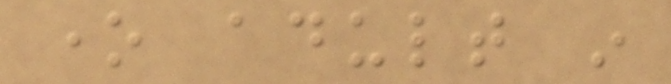one adult in
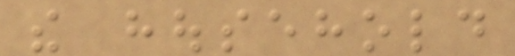the household
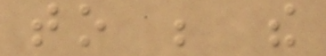to be the
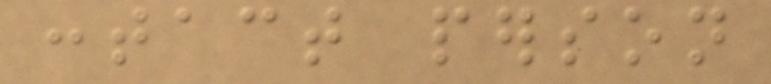contact person
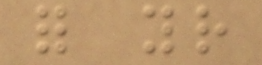for your
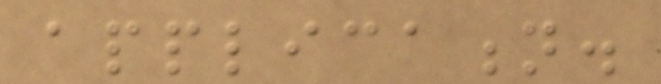application.
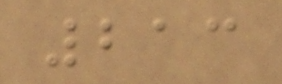213
